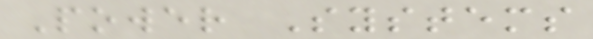Power Systems
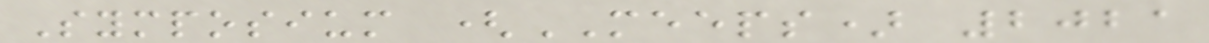Symposium (MEEPS) 2021
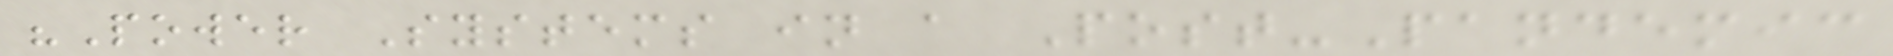"Power Systems in a Post-Pandemic
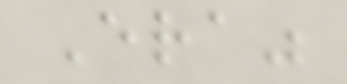Era"
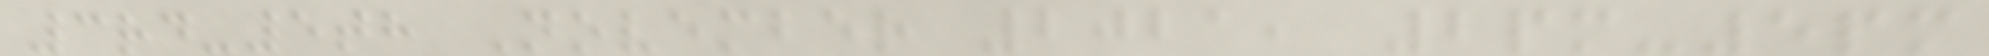3rd-5th November 2021, 2pm-5pm
